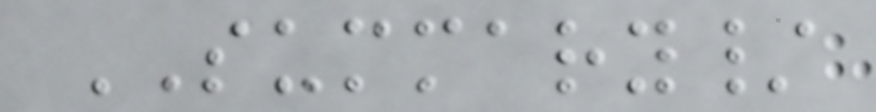SUMMARY/
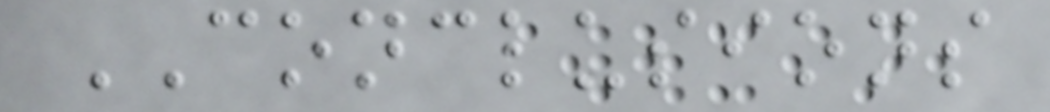CONCLUSIONS
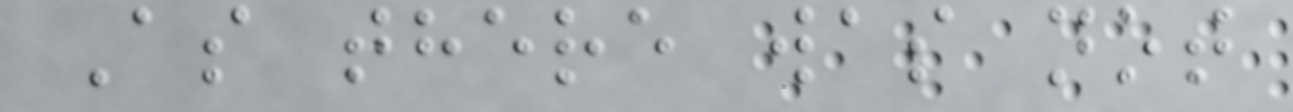As there was not
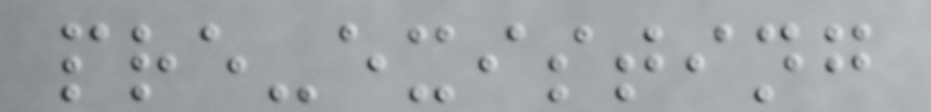pre-existing
